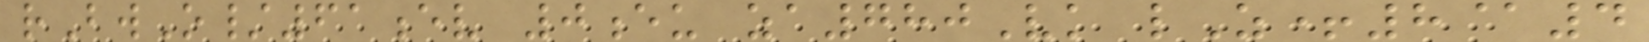rBwO/61ev 0eu za780Vk lZ+8@4
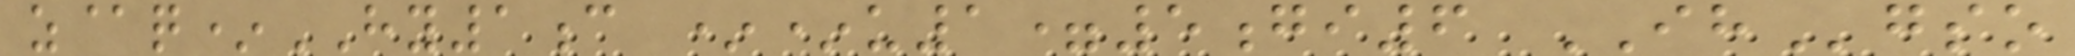z@q*HY1c **u1=5gi6 IHgso
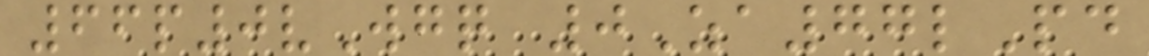66p0vWgq 0Za77lPd
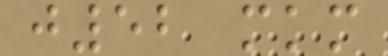j52 mkm
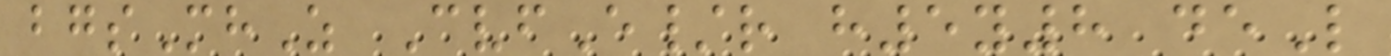bgsMhZ CvfE/r h5y8 deL
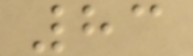83
